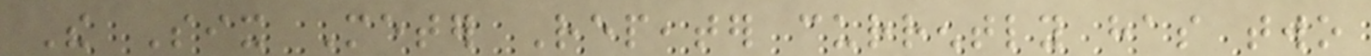The Six Meter Repeater currently has two
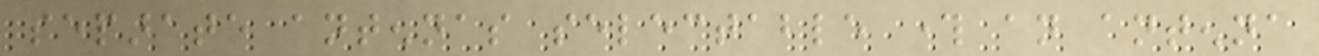separate antennas selectable through an antenna
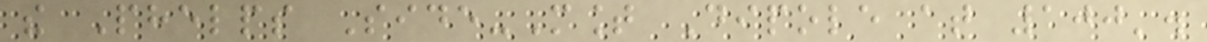the Phelps Side-Mount Dipole at 100'.
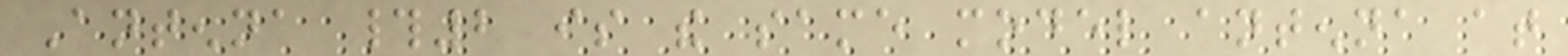Antenna #2 is the same model antenna at
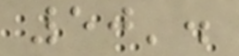50'.
